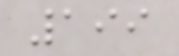199
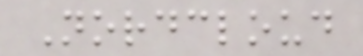Nordcloud
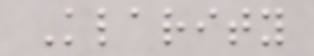Klarity
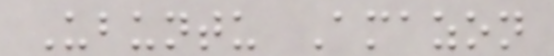Ubuntu Amazon
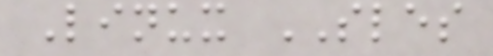Linux SLES
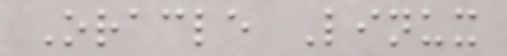Oracle Linux
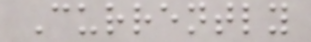Currently
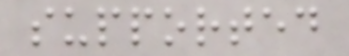supported
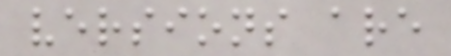versions are
